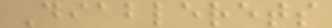Diablerets
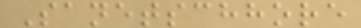Sanetschhore
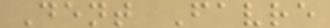Dent Favre
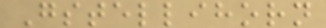Gstellihorn
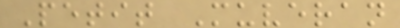Petit Muveran
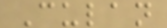Culan
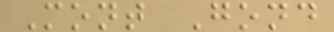Mont Gond
